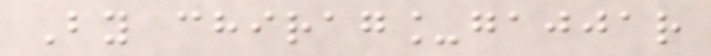By chirag_gajjar
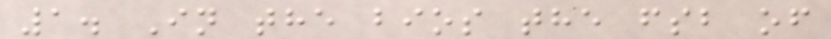1. In the bios the fsb of
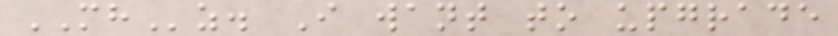MHz. I want to upgrade
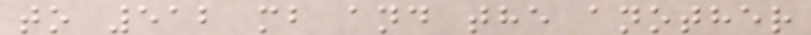to 512 mb and the another
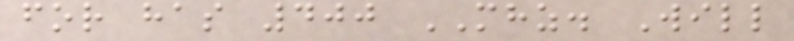for has 400 MHZ. Will
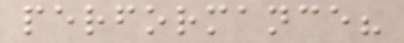performance?
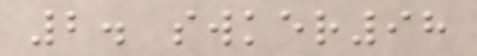2. swker98
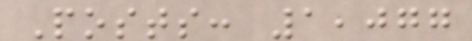Posts: 1,077
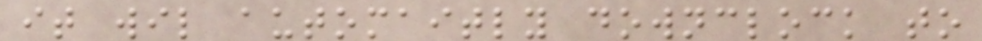it wil automaitly downclock to
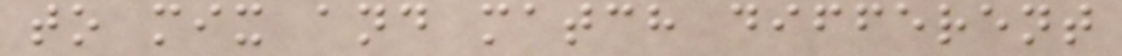to mix and match different
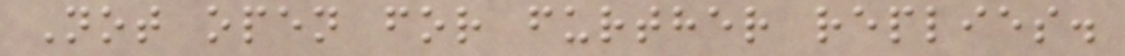Not open for further replies.
